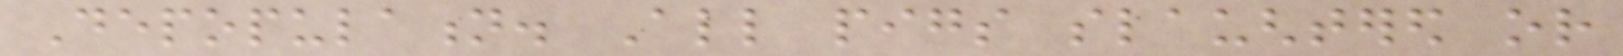Depopulation. All pigs slaughtered or
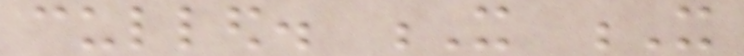culled. X X
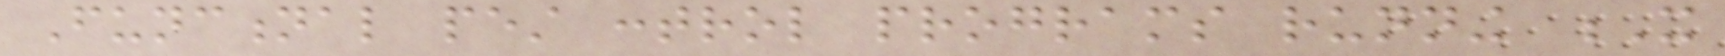Functional pest control programs running X
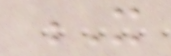X
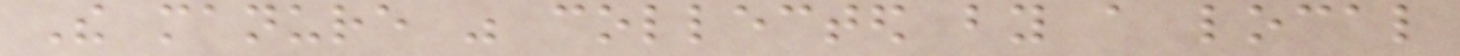The manure was collected by a local
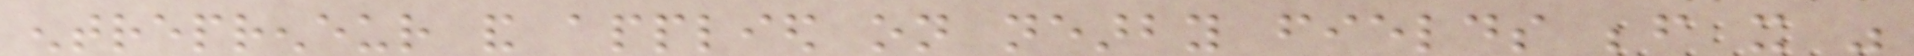entrepreneur and applied on nearby fields before it was
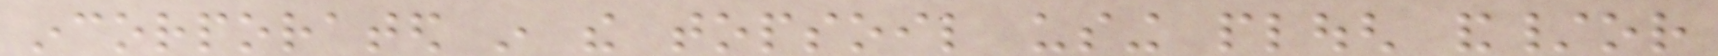incorporated in the topsoil using plough and/or
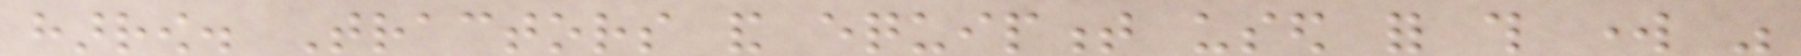harrow. Tractors and equipment used for this work was
